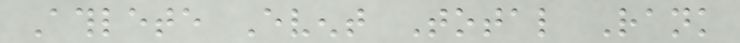Athlete Event Total Rank
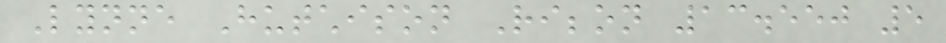Lynne Hutchison Ribbon 13.550 5
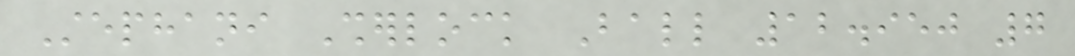Stephani Sherlock Ball 12.950 7
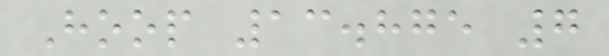Hoop 13.875 7
